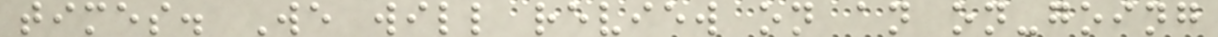times. We will review on an on-going
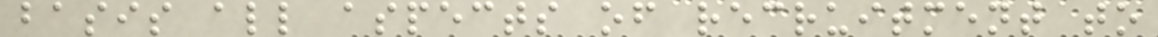basis all aspects of recruitment to
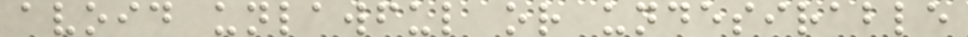avoid unlawful or undesirable
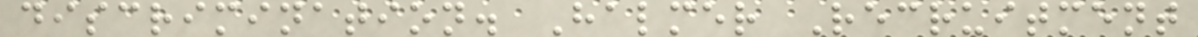discrimination. Halmer Recruitment
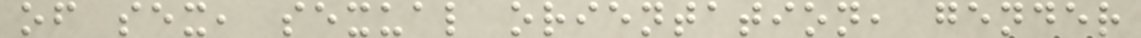of sex, sexual orientation, gender
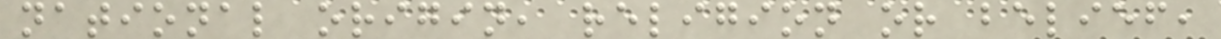national origin, religion or belief,
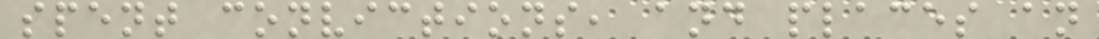spent convictions, and places an
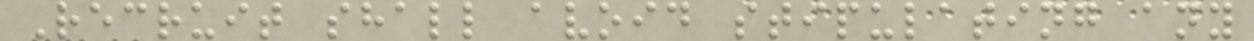Recruit shall avoid stipulating any
